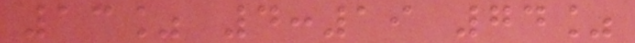13% 4:19 74%
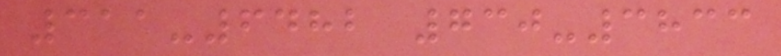311-6482 730-3833
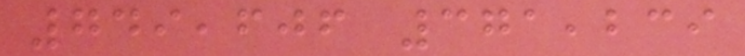749,606 371,239
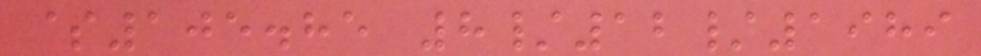$105.85 8/12/1989
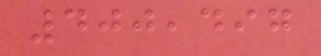400,497
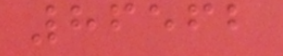86562
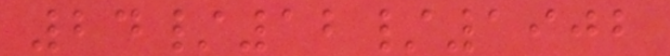24/12/1902
